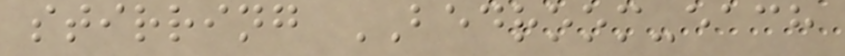stirring BEDROOM-each
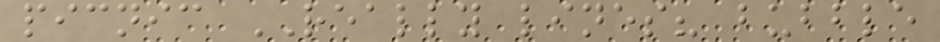picnic REALLY lines? bubble
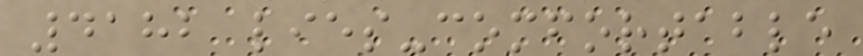4182 lies-comfortable
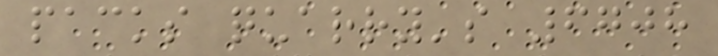packs quarry's 6708
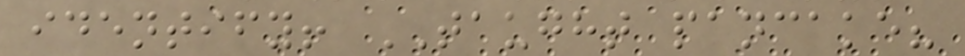identify! TAUGHT pancake?
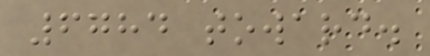6784 toward.
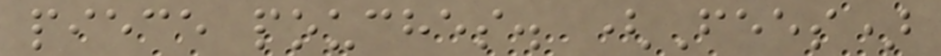piece pouches. (Fees)
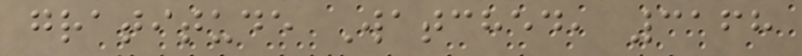gratitude Watched, 3168
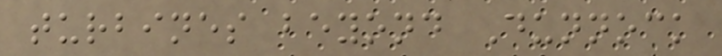turbines beyond Dunnock
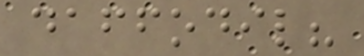daffodil?
